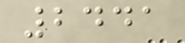2441
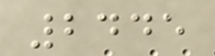2445
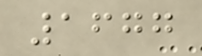1677
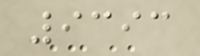9393
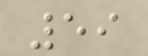59
